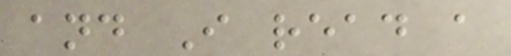and I read a
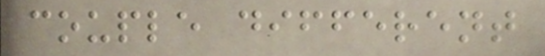couple different
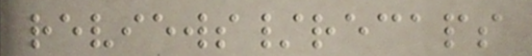reviews/recaps
